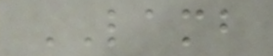LAMB
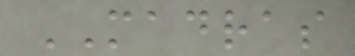MADRAS
